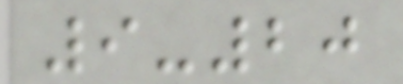9-20
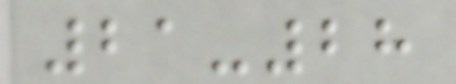21-28
